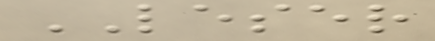LESER
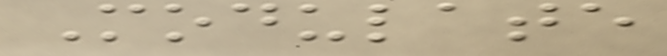Modulate
